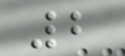2
